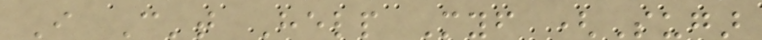I Can't Help Myself (Sugar
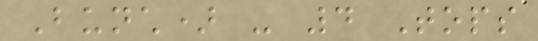Bunch) - 4 Tops
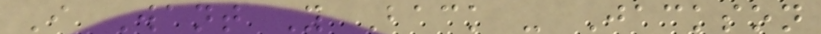I Want You Back - Jackson
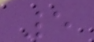5
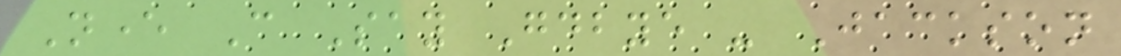Never Can Say Goodbye - Jackson
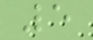5
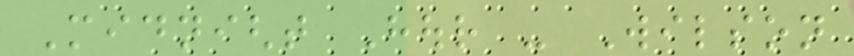Midnight Hour - Wilson
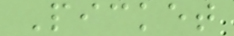Picket
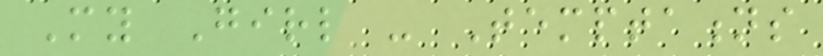My Girl - Temptations
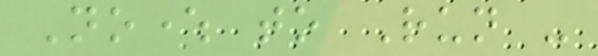Nowhere to Run -
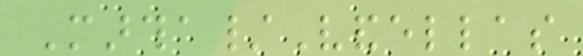Martha/Vandellas
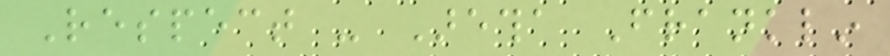Respect - Aretha Franklin
